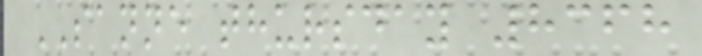SANNE thursday 8368
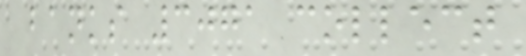banks 3071 collect
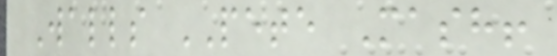Walls PETE Mash!
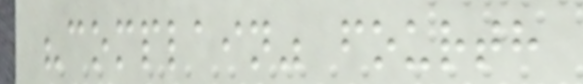"complain" fourth
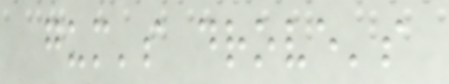gum's drove's
